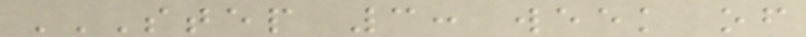STEP 3: WEEK OF
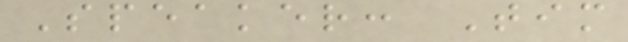Speaker: Tim
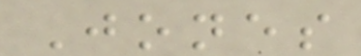Jones
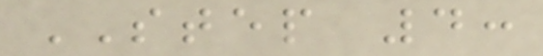STEP 4:
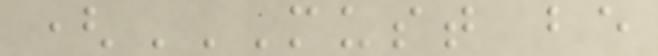(MUST BE
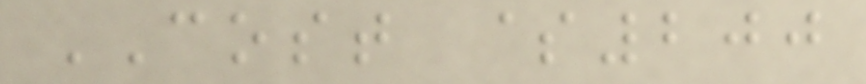COST $200
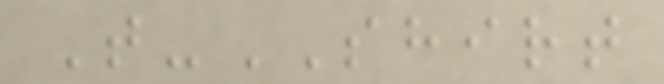T-SHIRT
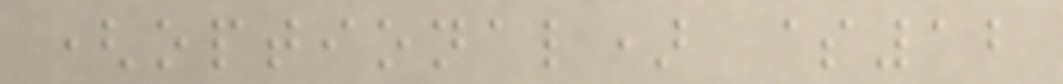(optional) $12
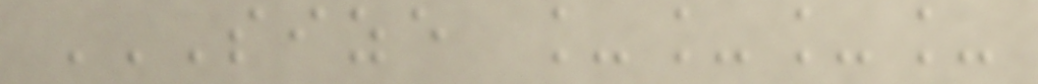SIZE ____
